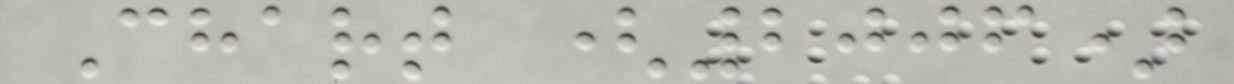Chart (2006)
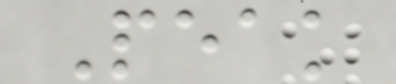Peak
